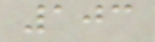103
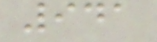941
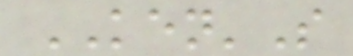KEN'S
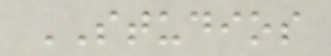STUDIOS
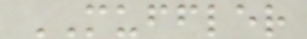MUFFLER
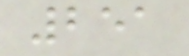251
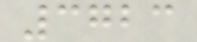3723
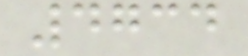4734
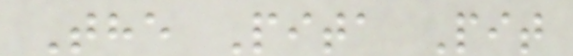The Pita Pit
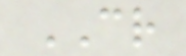CR
